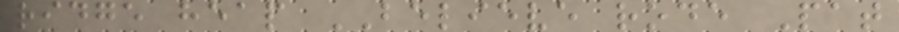ridge heap BELIEVE rode Pat
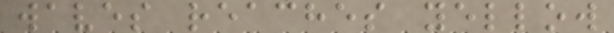waves reaches yellow
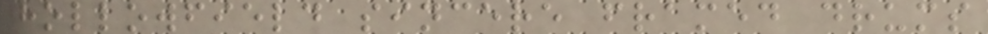hollowfield sincere framed drums
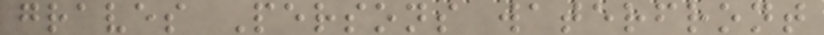graves Persons waterfront
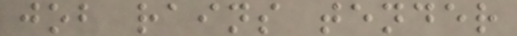job rains tender
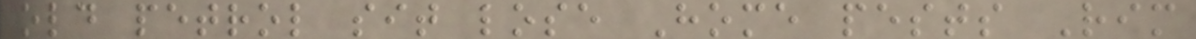old petrol sit lose Home pests Rim
